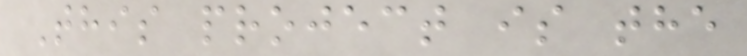This project is the
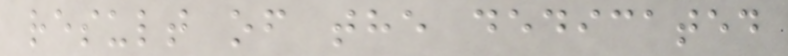result of the dedicated
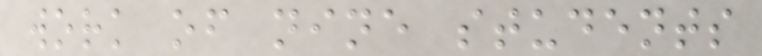work of nine students
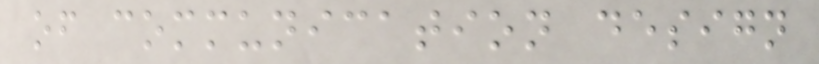of communication design
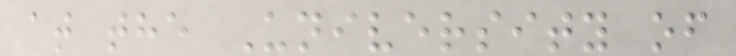at the University of
